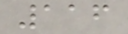116
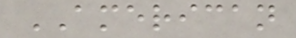AMERICAN
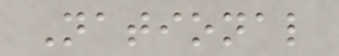National
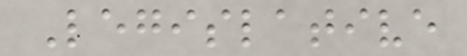Legislative
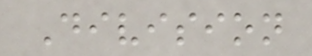Division
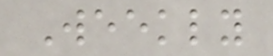Weekly
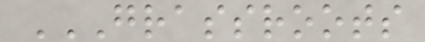GRASSROOTS
